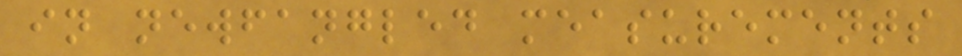in newfangled measurements
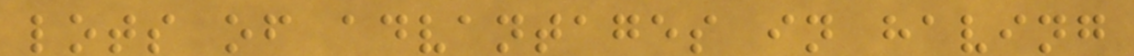lots of advantages in having
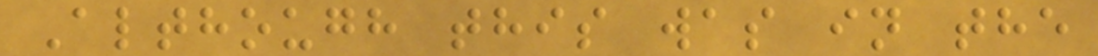Although this was in the
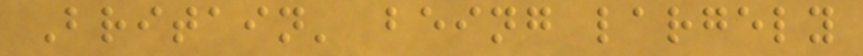Britain' being largely
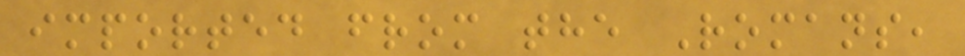imported from the Romans,
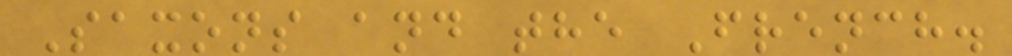Saxons and the French.
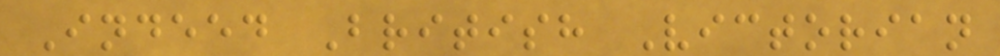Indeed British Victorian
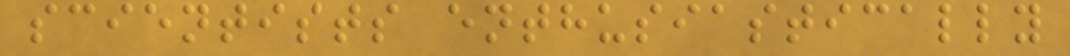scientists enthusiastically
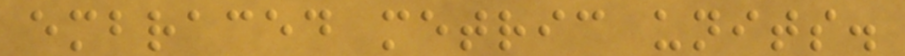embraced metric units.
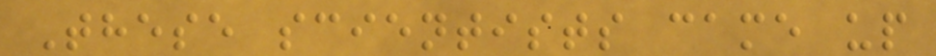These scientists came up
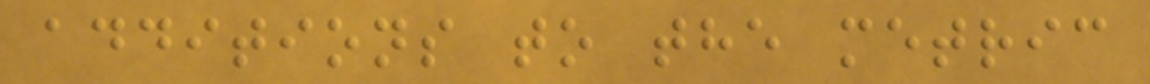additions to the metric
